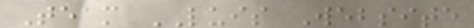Team LUIS Website
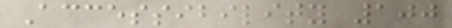Accessibility 100
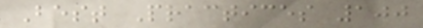Best Practices 100
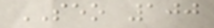SEO 100
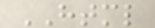HTML
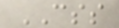CSS
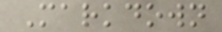Markdown
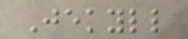Jekyll
